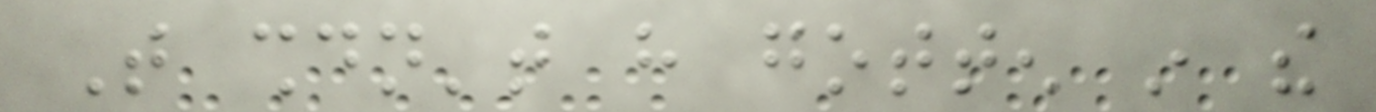That shouldn't have gotten in the
